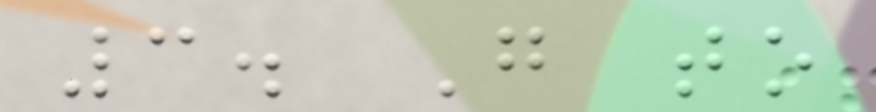3. Go to
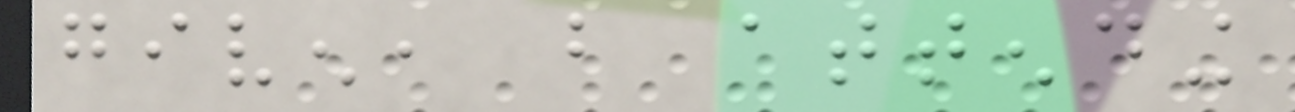given, but attending
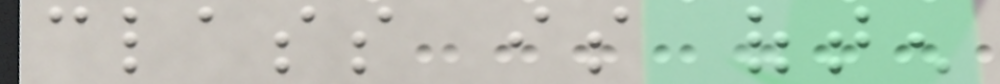class is often
